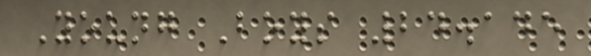Young Boys 24.145
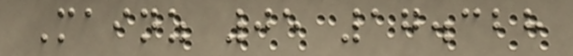Mainz 05 17.328
